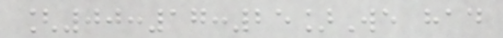[00:17:25]We had
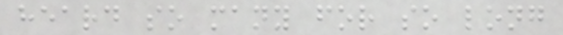heard so many for so long
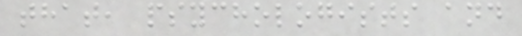that, psychologists and
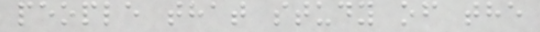people that study of the
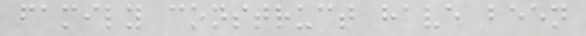family construct have been
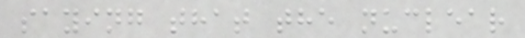saying that the nuclear
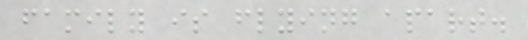family is flying apart.
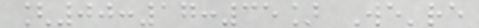[00:17:35] We're
